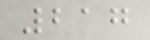217
